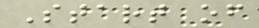Start of
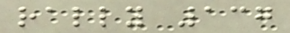rally 137
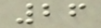26
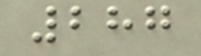287
